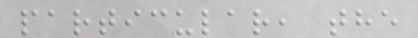particular, the
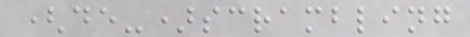(de-)scrambling
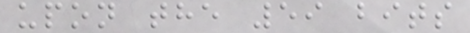upon the 59 bits
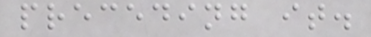preceding it.
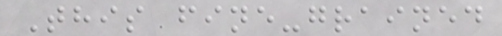This fine-grained
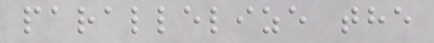parallelize the
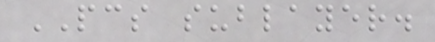PCS sublayer.
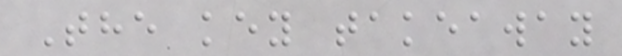The key takeaway
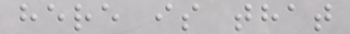here is that
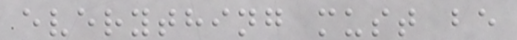everything must be
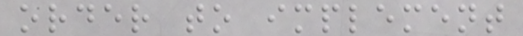order to implement
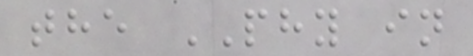the PHY in
